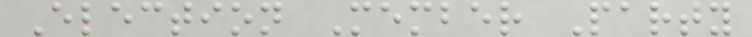Election Member Party
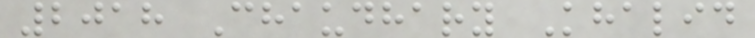2018 Chaudhary Khalid
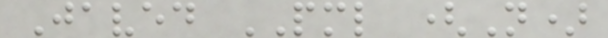Javed PML (N)
